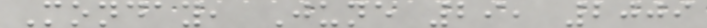Monday, June 29, 2009
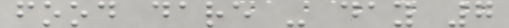food dare - day 7
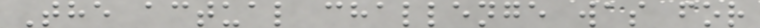The actual challenge was for
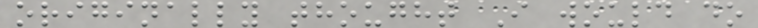originally thought I would do
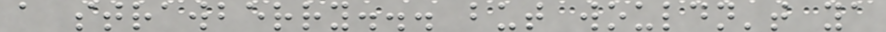a strawberry... but wouldn't ya
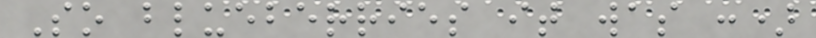So blueberries it was :)
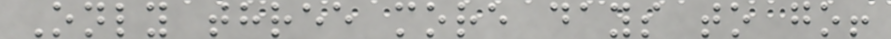Only three more days to go!
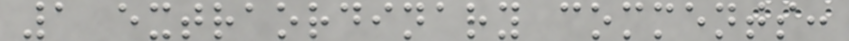1 extraordinary comments:
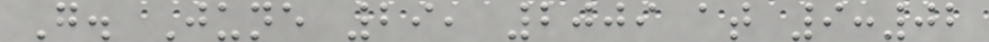G. June 29, 2009 at 9:02
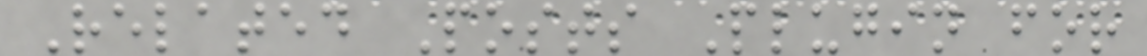Related Posts Plugin for
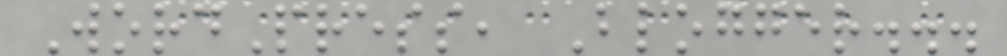WordPress, Blogger...
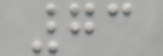73
